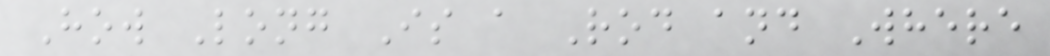How Long Is a Rod and Where
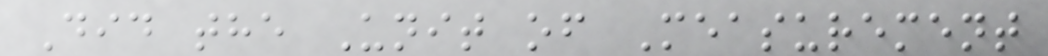Did the Unit of Measurement
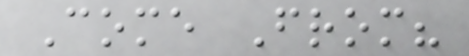Come From?
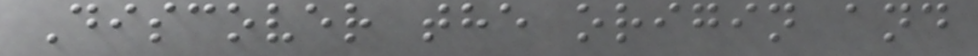Discover the origin and
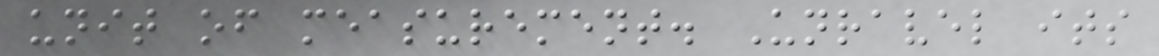unit of measurement. Unravel its
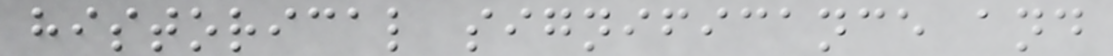historical significance and
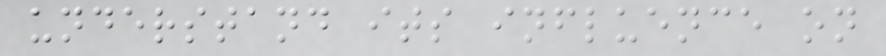understand its influence on
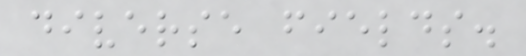diverse fields.
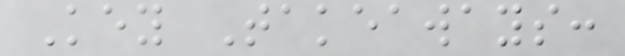Key Takeaways:
